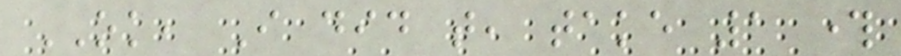OK, I did that, take 1 through
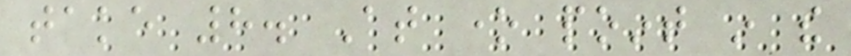take 8. At one point in the
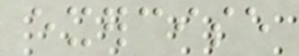exercise
